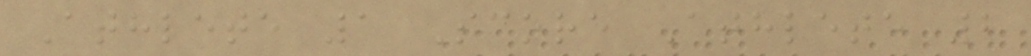Athlete 1 Score Athlete 2
